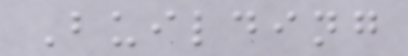Building
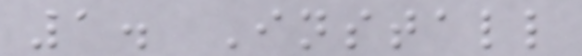1. Install
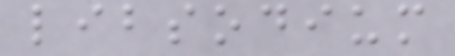libsodium
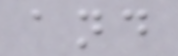and
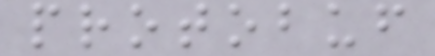protobuf
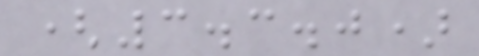(3.3.0)
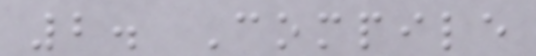2. Compile
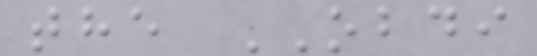the OBDI
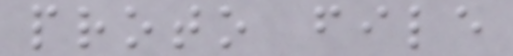proto file
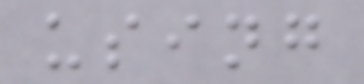using
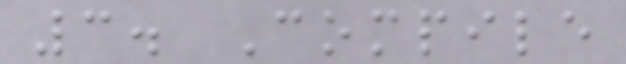3. Compile
